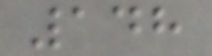148
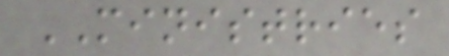MINISTRIES
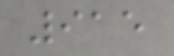915
